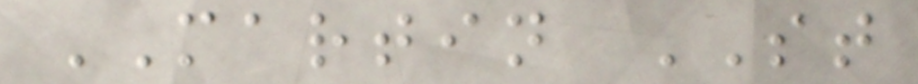MARTIN ST
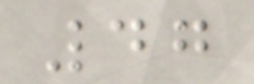47
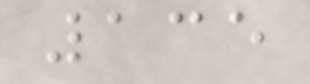135
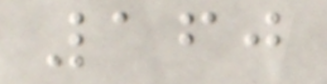160
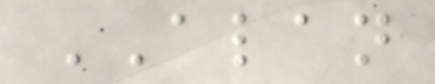ALAN
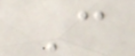C
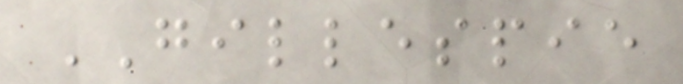GILLESPIE
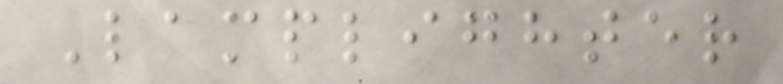Lamplighter
